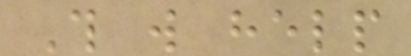This will help
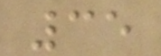35
